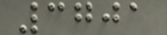3701
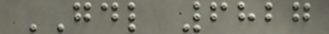GDL 6827
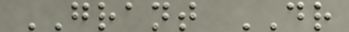GRANT DR
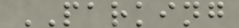PARKING
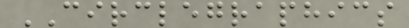CIRCLEGRAPHICS
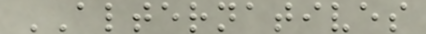ALTERNATIVES
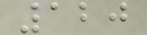120
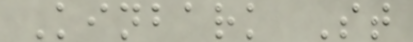Kinbark St
